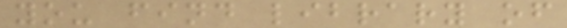you find library of
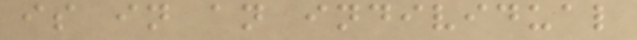is in an individual
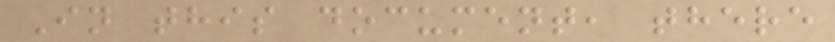In this document, there
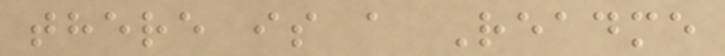there is a Readme
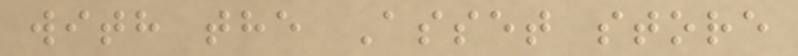with the Asset store
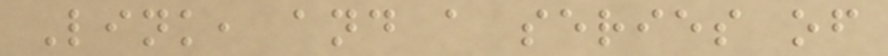Link, and a series of
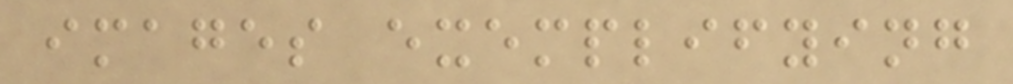images exemplifying
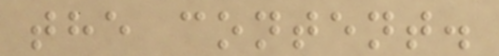the content.
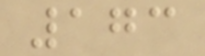173
